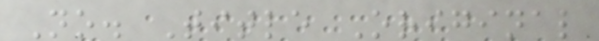No. Title Original
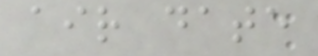air date
